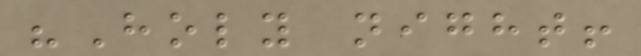"Holy night!
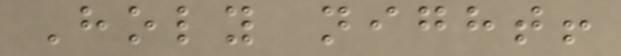Holy night!
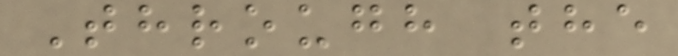Through the
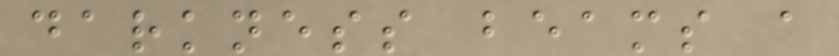darkness beams a
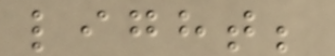light;
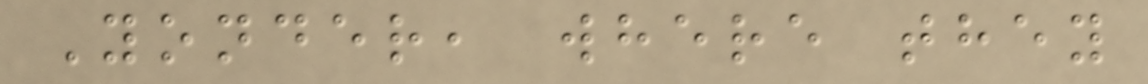Yonder, where they
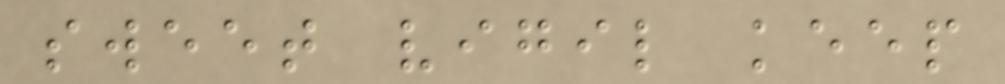sweet vigil keep
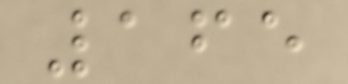165
